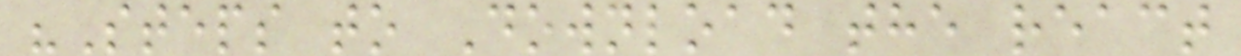"Steps to Download the react
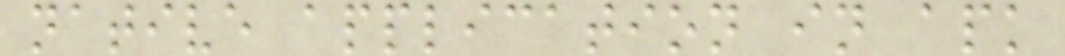native application in apk
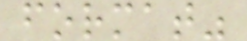format"
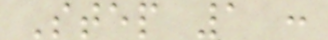Step 1 :
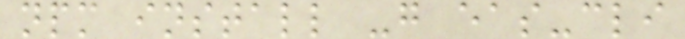npm install -g eas-cli
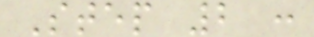Step 2 :
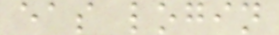eas login
